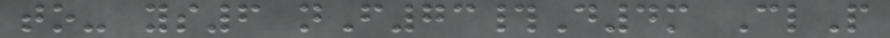to- ys6 nF73#D4m ClP
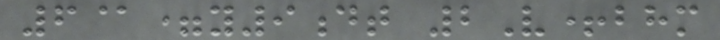6@=y9dt 2V+bhm
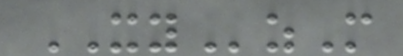XYzM
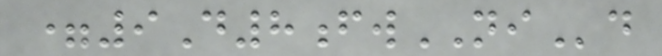=9D8fwNId
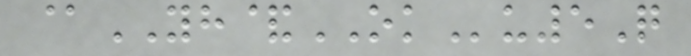@YH&OKu5Q
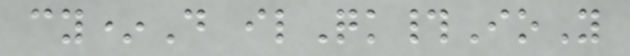cy*D ilQk#IoY
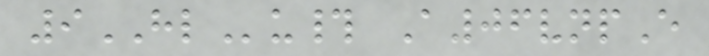9HLu# A06vnpE
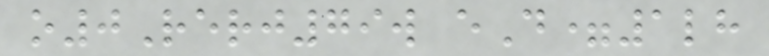o0Rerj79w eD=1lh
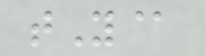tY@
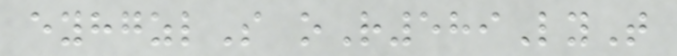eyhgzlS oR589LyT
